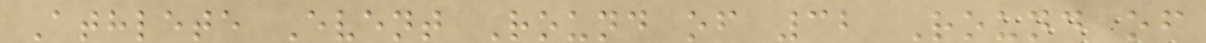Athlete Event Round of 32 Round of
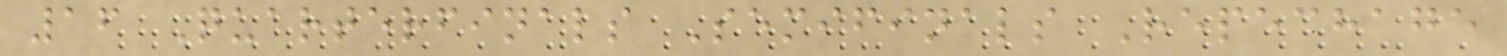16 Quarterfinals Semifinals Repechage
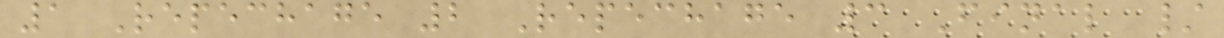1 Repechage 2 Repechage 3 Final /
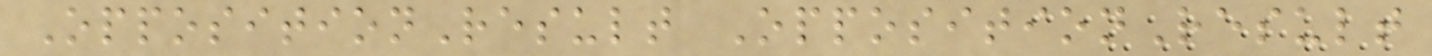OppositionResult OppositionResult
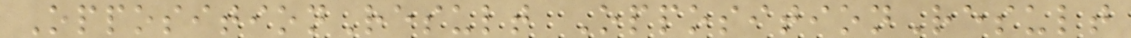OppositionResult OppositionResult
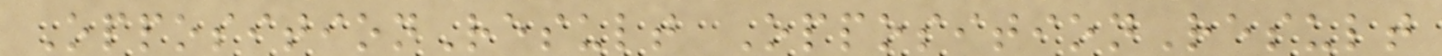OppositionResult OppositionResult
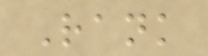Rank
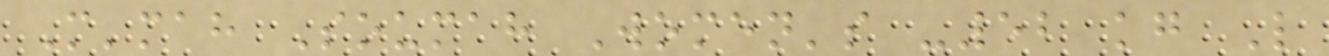M'mah Soumah Women's -52 kg L
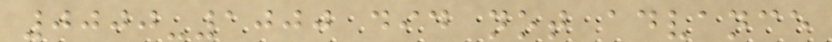0000-1000 did not advance
